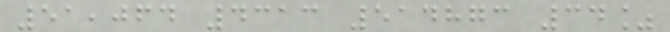51,064 4313 514873 34%
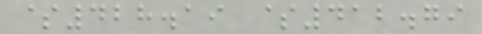$428.19 $412.79
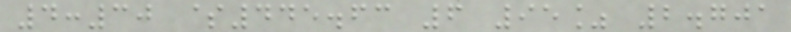4:30 $445.63 6 95% 2.701
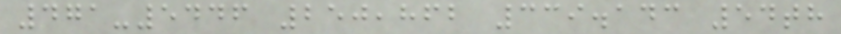471-5446 250,862 339.143 54th
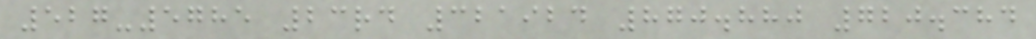527-5785 23rd 321924 870.880 720.384
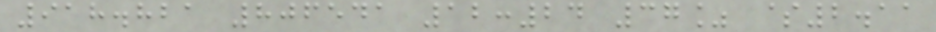918.821 806541 12:24 37% $2.11
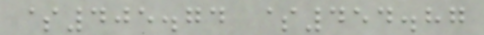$405.74 $454.87
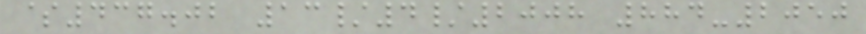$437.02 13/4/2008 884-2050
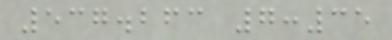537.263 7:35
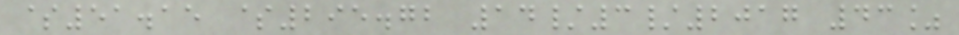$51.15 $295.72 14/3/2017 43%
